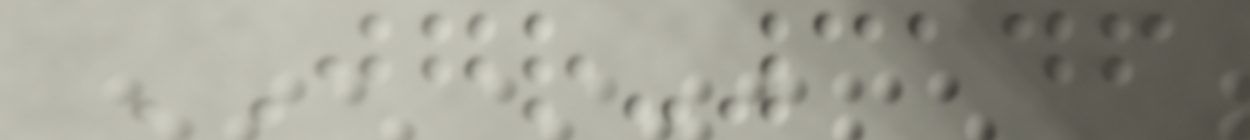JGR-3146
